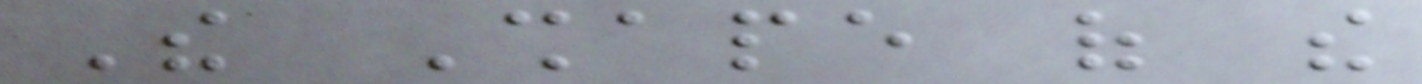The Shape of the
